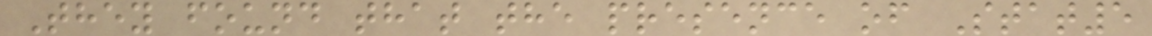They found that the presence of Stat5
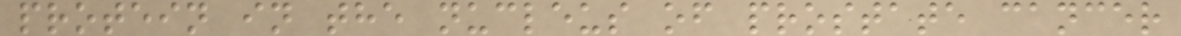protein in the nucleus of prostate cancer
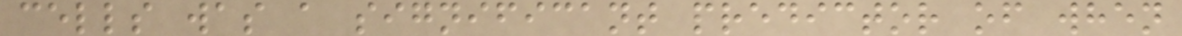cells was a significant predictor of when
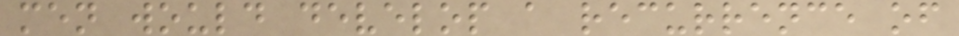men would develop a recurrence of
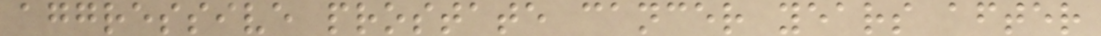aggressive prostate cancer years after
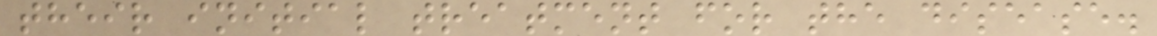their initial treatment for the disease.
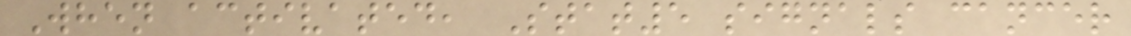When activated, Stat5 signals cancer
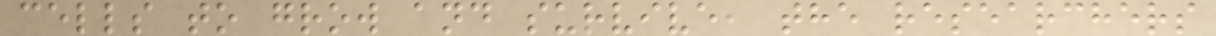cells to grow and survive, the researchers
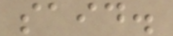said.
